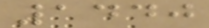1440
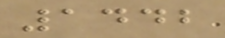1442
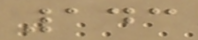143
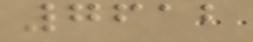7612
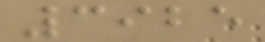3925
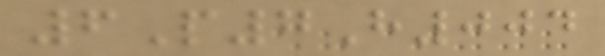6P7H004
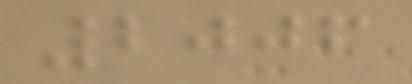2006
